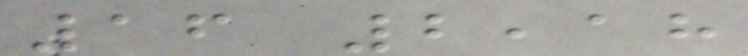16 2,18
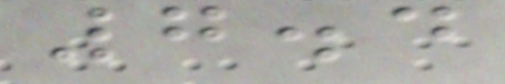7.4
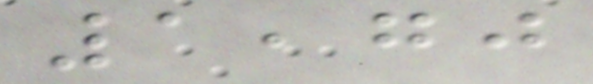1,70
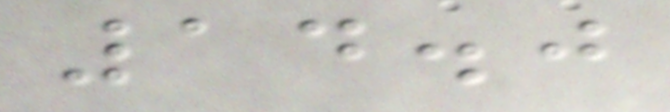14.0
